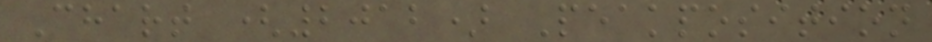Chart (2012) Peakposition
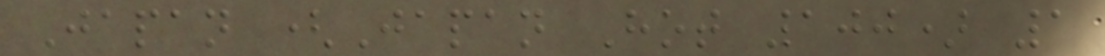Japan (Japan Hot 100) 1
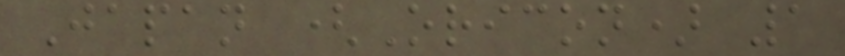Japan (Oricon) 1
